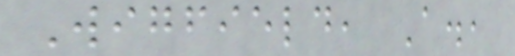Wigfield, A.,
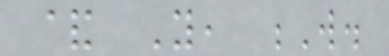& You, W.
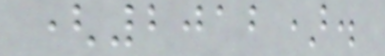(2012).
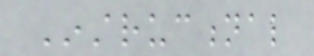Instructional
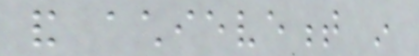and achievement in
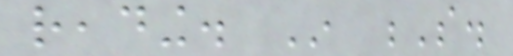reading. In S.
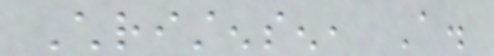Christensen, A.
